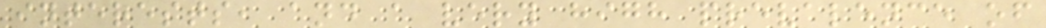interests, and a very high prevalence of
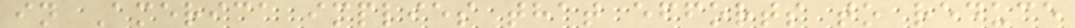in America implies that efforts to reduce
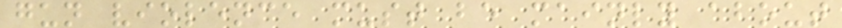gun violence must be mainly about
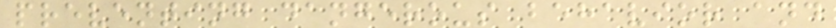preventing dangerous behavior and
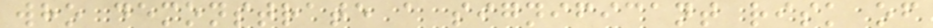who demonstrate a significant risk of
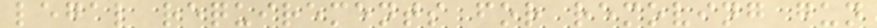legal requirements for removing gun
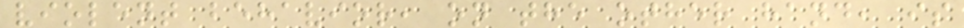violent behavior, on the other hand, is
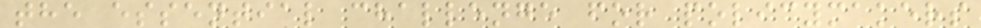the essential challenge for policymakers
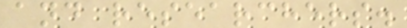and researchers.
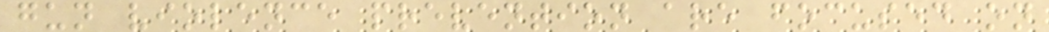gun violence prevention are focused on
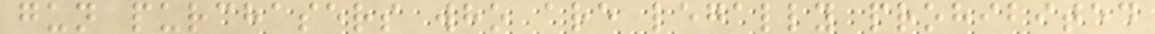gun purchasers who are legally prohibited
